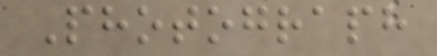Photograph
